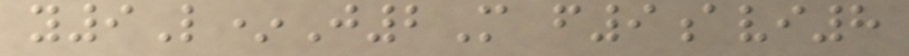y9L*J2M f9avi8
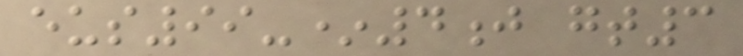eus99-*4j gt3
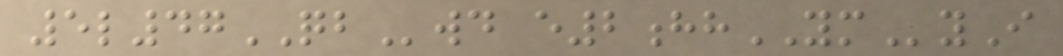5l47QBwd e2hhYMyI
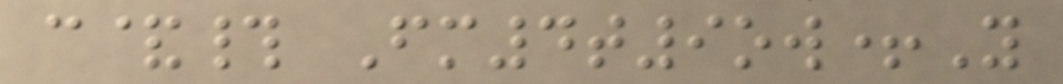c&# Fm4t9ow+Y
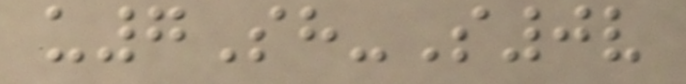u7Sh-S0v
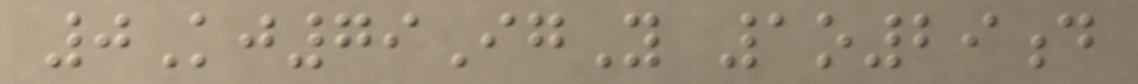0Kj79IgY 1o29d
